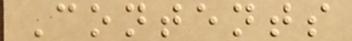Contents
